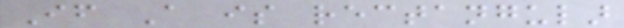If A is rectangular
